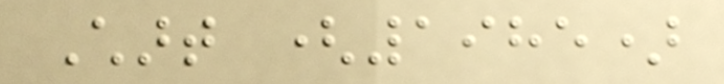Chart (1985)
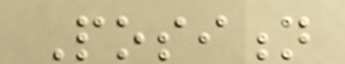Position
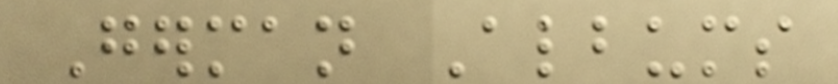German Albums
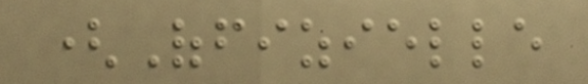(Offizielle
